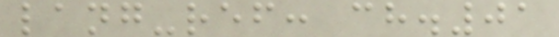lang-ref: ch.01
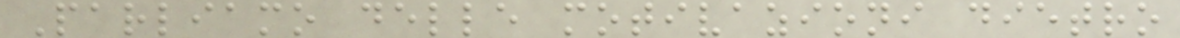Parliamo delle motivazioni dietro
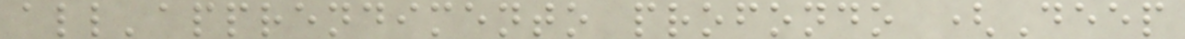all'apprendimento profondo (Deep
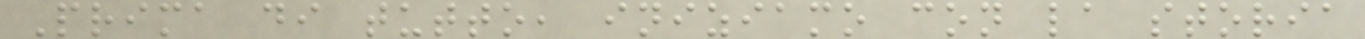Prima di tutto, iniziamo con la storia
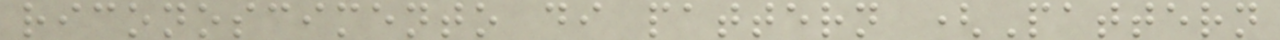riconoscimento di pattern (Pattern
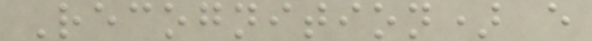Recognition) e
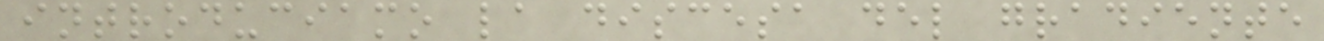introduciamo la discesa del gradiente
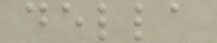della
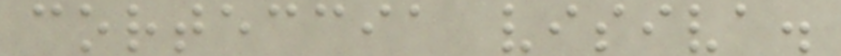corteccia visiva.
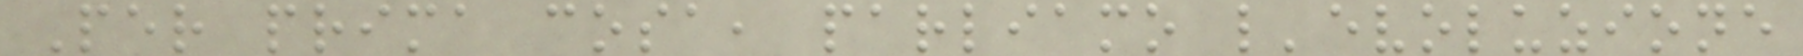Per prima cosa, parliamo l'evoluzione
